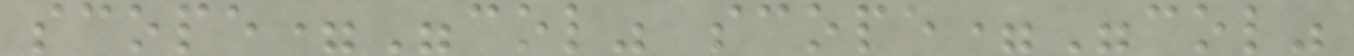scope="col" scope="col"
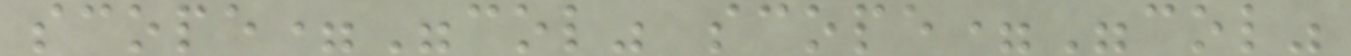scope="col" scope="col"
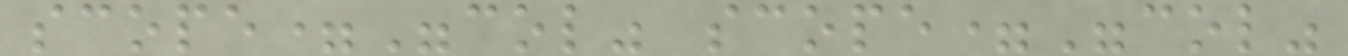scope="col" scope="col"
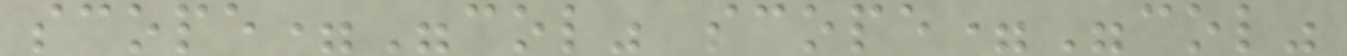scope="col" scope="col"
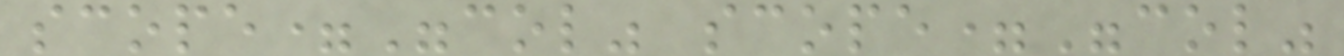scope="col" scope="col"
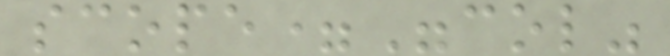scope="col"
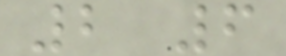2 6
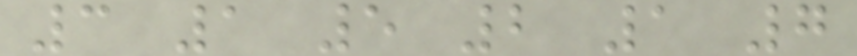3 1 5 2 1 7
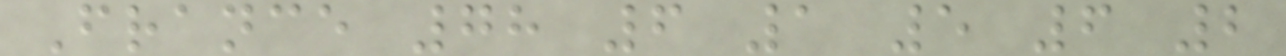France 78 6 1 5 6 2
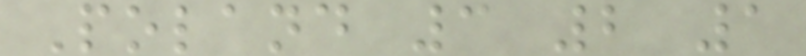Poland 3 2 1
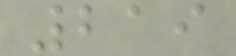219
